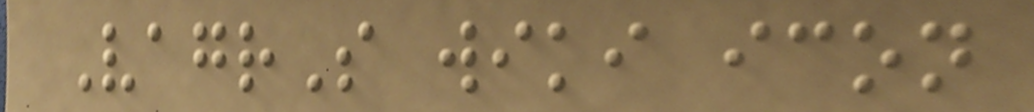VagrS wiki icon
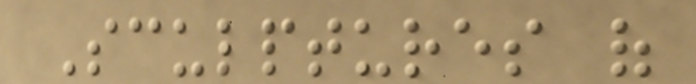Sculptures of
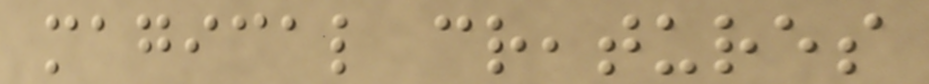magical creatures
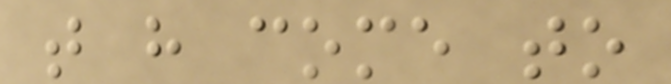that have come to
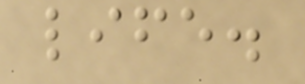life.
